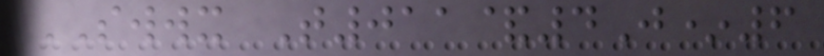SWWX T011&4J*6
